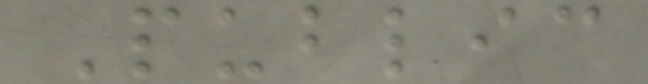Public
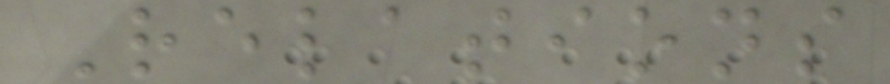Relations
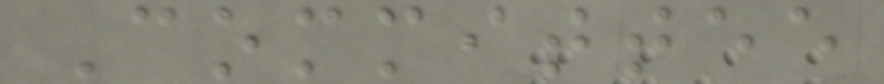Committee
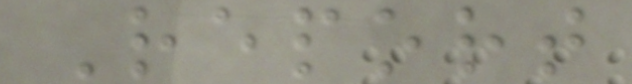Report
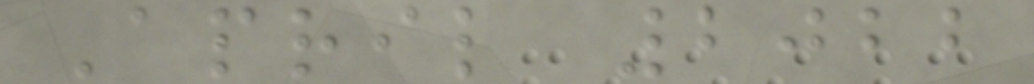April 2022
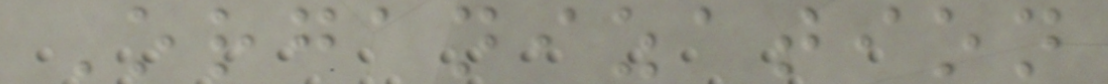Organization
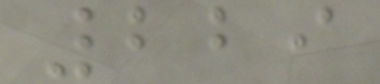229
